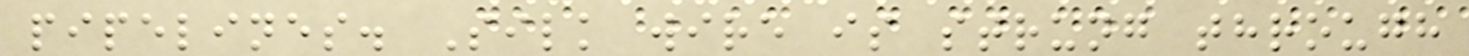pipelines. Silk wire is strung through
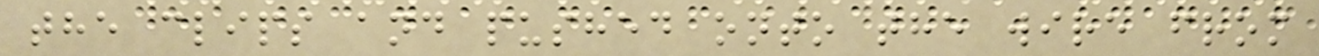the clips and pushed onto the wire from
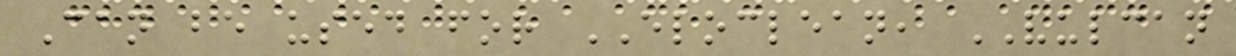Can be used for ELOCLEAN, VULCAN
